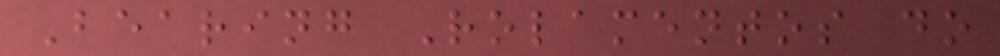Bearing Rolamentos do
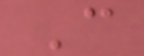C
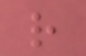r
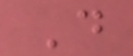D
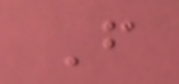F
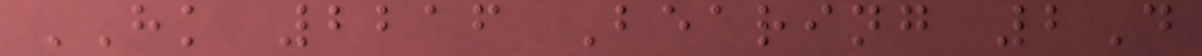HK 2216 Bearing 2D
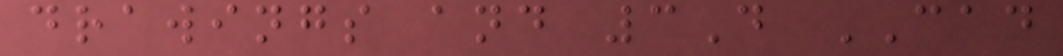drawings and 3D CAD
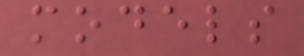models
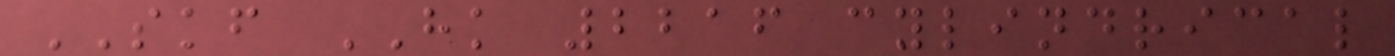SKF HK 2216 cylindrical
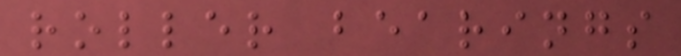roller bearings
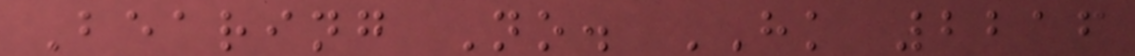Bearing No. HK 2216
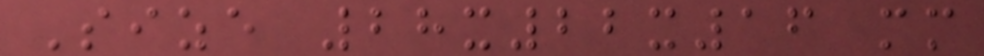Size 28x22x16 mm
